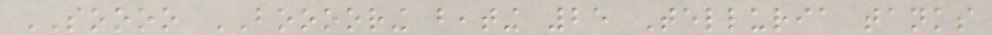SOOOO BOOOORING beating 25 Telluria tanks
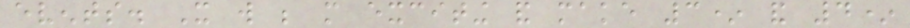events. It will be more exciting and make 3* and 4*
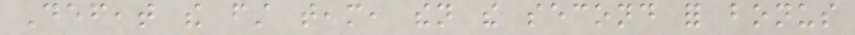Defeat the first team, then the second for bonus
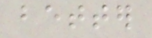better
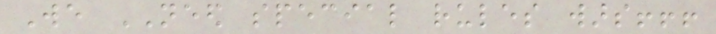We NEED special rules wars!!!
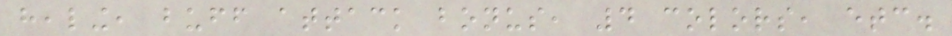healing, buff attack bonus, 4 colors, etc.
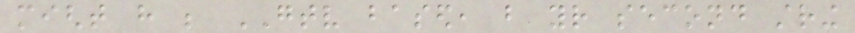might have be GTV based, but your second string
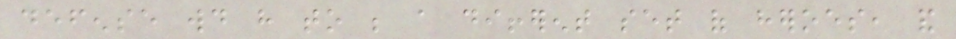defense would have to be a different set of heroes, and
